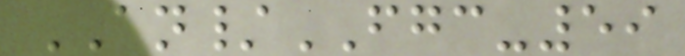AN/FGC-59
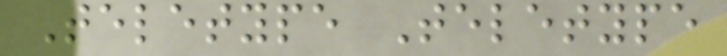Teletype Teletype
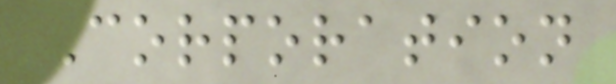Corporation
